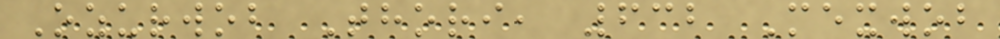Ozurwob Thori, 632 Mexwob
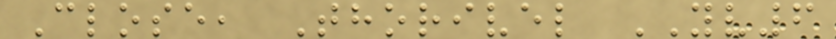Close, Thorivel YV6
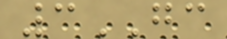3GC
